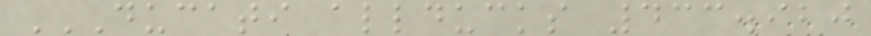DUCATI ALLDUCKS 433.920
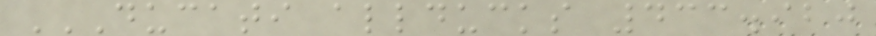DUCATI ALLDUCKS 433.920
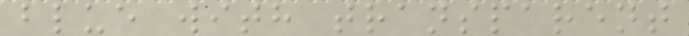blue with transparent
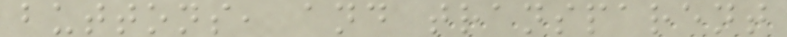buttons, and transparent
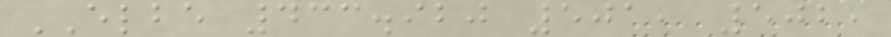ELBE 433.920 501, 502,
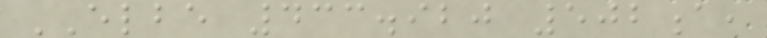ELBE 433.920 502a,
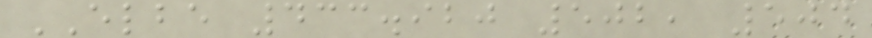ELBE 433.920 502, 504
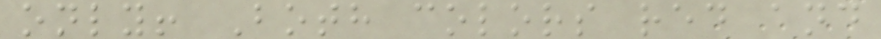only! Both colors red and
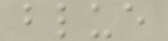blue
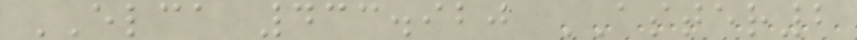ELCA 433.920 ASTER2
